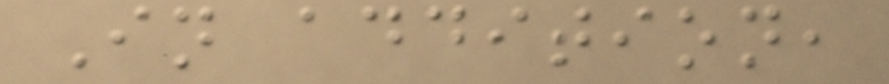In addition,
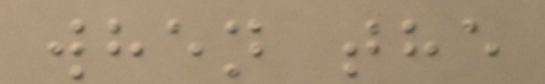when the
